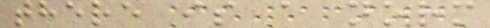there is a norm
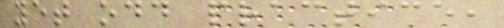yet odd practice,
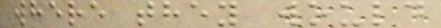where they would
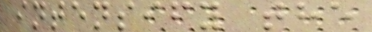intensify the
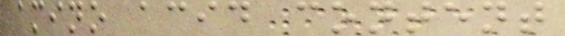amino acid content
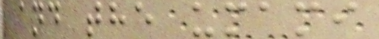and the umami
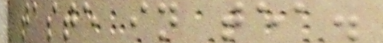taste in tea.
